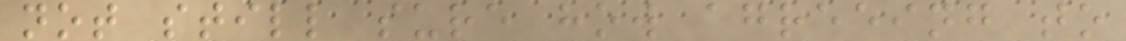not still sure how agreeing to
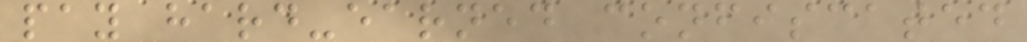pay hard-earned confiscated
